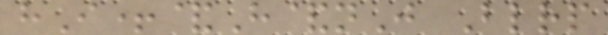hI+&H&nJ Blrp
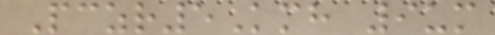Pczr5Kmh 9um
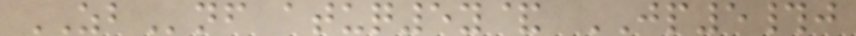ZBnf atuq5y& JP5#j
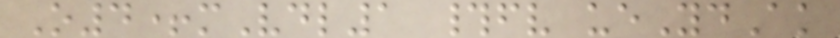O4+mVdl1 #fv ueYdAk
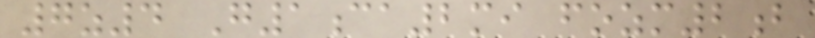7z4 G1ca2mi fozm2b
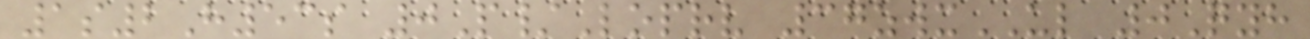1s2H53s 0P/Loprv 37zwxUL 0Qyh
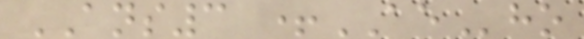ANS3 +AEho
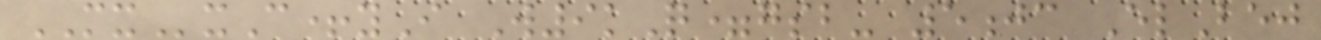MXxC+yI W9kQ=gsb- 5jc ElBej
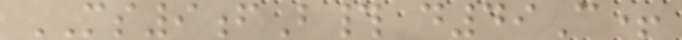MS9fB# d49C+
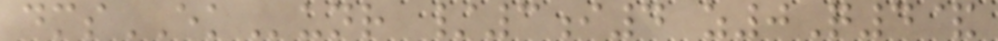dmsEKunr /3i4 z0Q4&
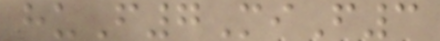huF7MiF3
